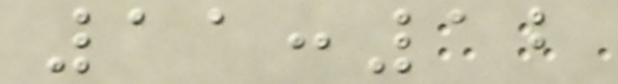11:12
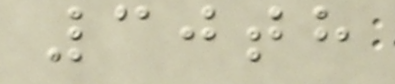30th
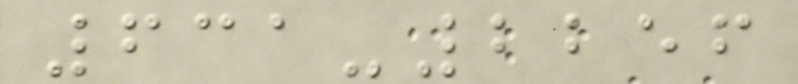631-2256
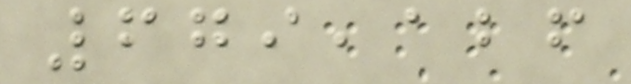679,126
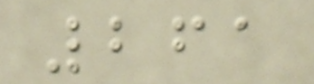261
